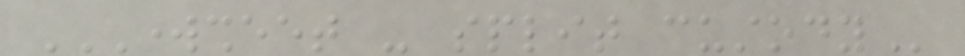WORKSHEET - SPLIT CUSTODY
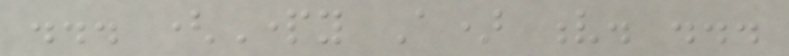... (Party A) v. ...
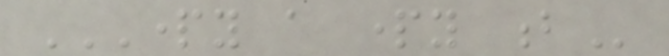PARTY A PARTY B
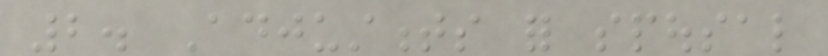2. Adjustments for spousal
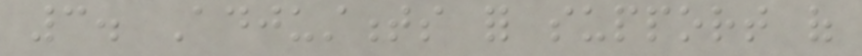3. Adjustments for support of
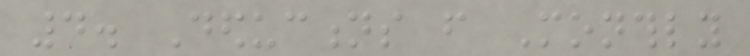4. Deductions from Monthly
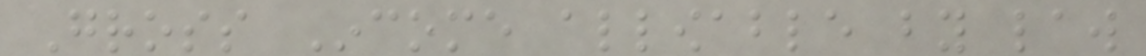Gross Income allowable by law
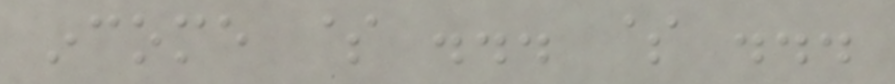income $ ... $ ...
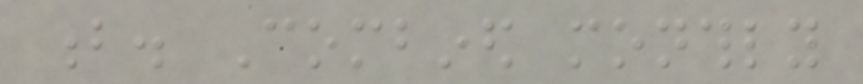b. Combined monthly
